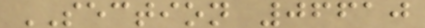SECTION 06610
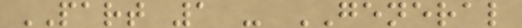PART 1 - GENERAL
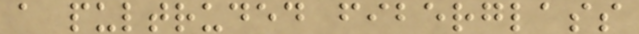a pultruded fiberglass
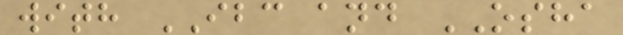with IBC and OSHA
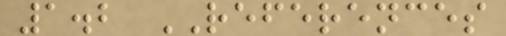1.2 REFERENCES
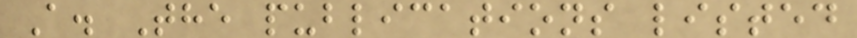A. The publications listed
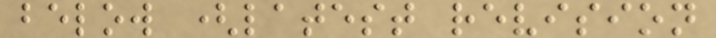below (latest revision
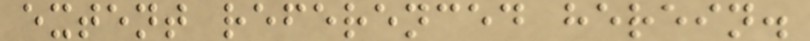extent referenced herein.
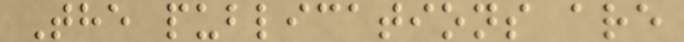The publications are
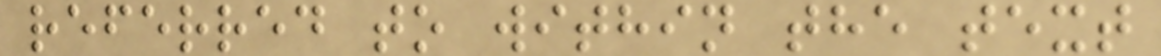referred to within the text
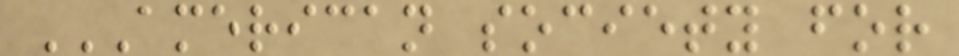AMERICAN SOCIETY FOR
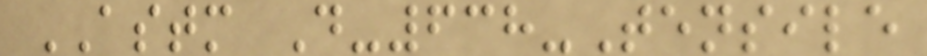ASTM D-638-Tensile
